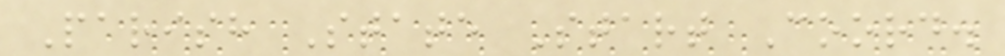Parish State Start Coord.
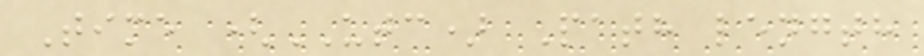Time (UTC) Path length
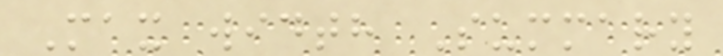Max width Summary
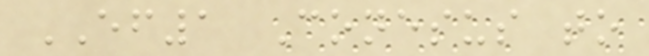EF1 Conesus to
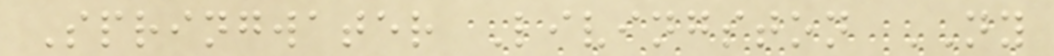Springwater Livingston NY
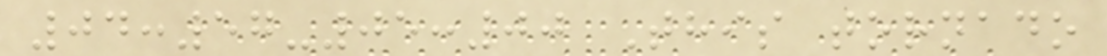04:57-05:00 This tornado
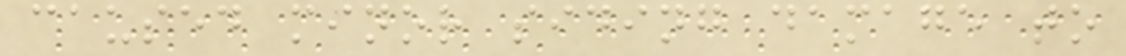caused minor siding damage to
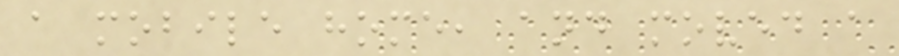a mobile home, and moved a
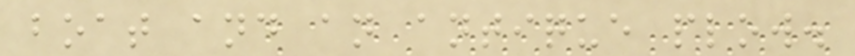boat and an antique plow.
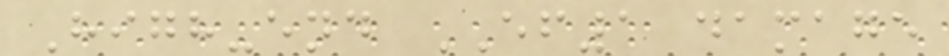High-end EF1 damage
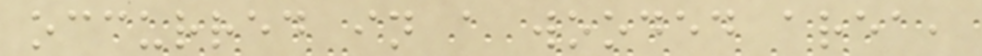occurred in a wooded area,
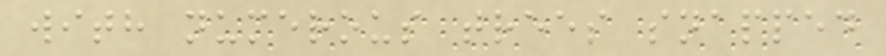with numerous trees snapped
